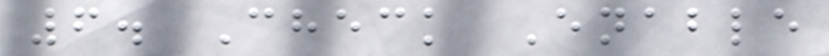6. Check Enable
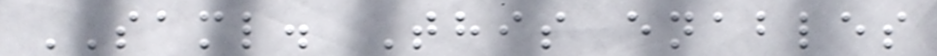SAML. This enables
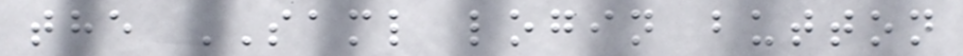the SAML login button
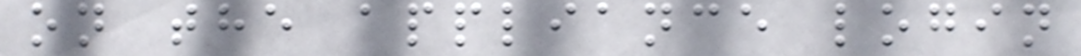on the appliance login
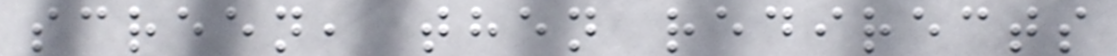screen, then redirects
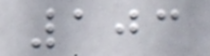103
